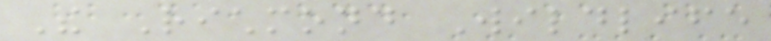The Richmond Wildlife
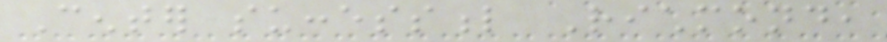Center successful Richmond,
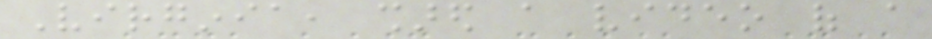Virginia, shared a video of a
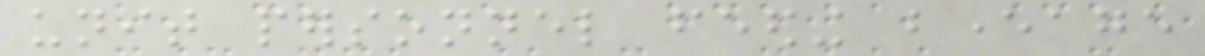unit personnel feeding beverage
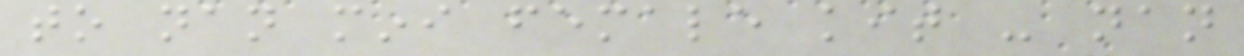to nan mini female kit - nan
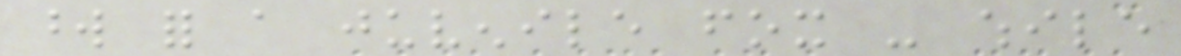word for a juvenile fox - while
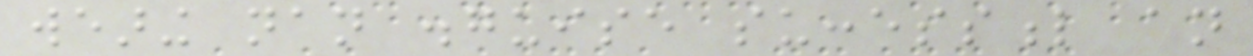wearing nan disguise successful an
